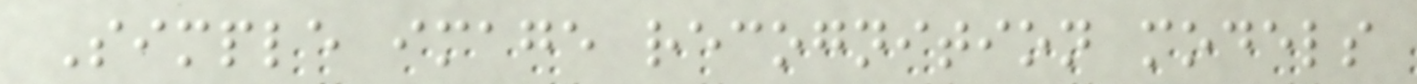Simple image recognition models
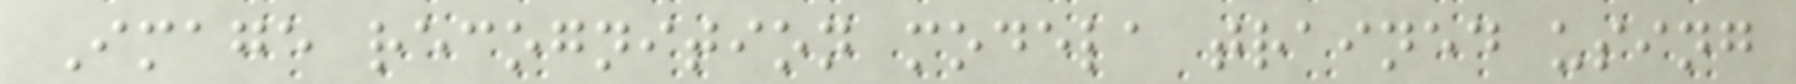Image recognition modela trained using
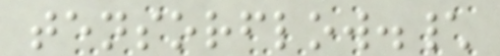tensorflow.\
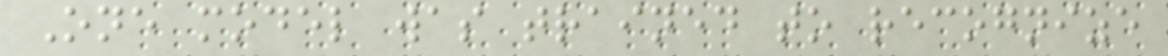One model was trained to recognize
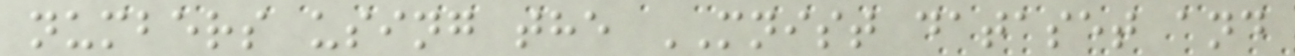numbers using the MNIST dataset and
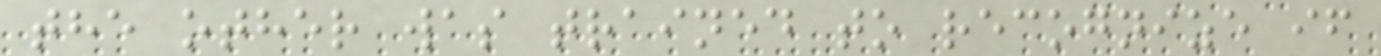the other was trained to recognize if
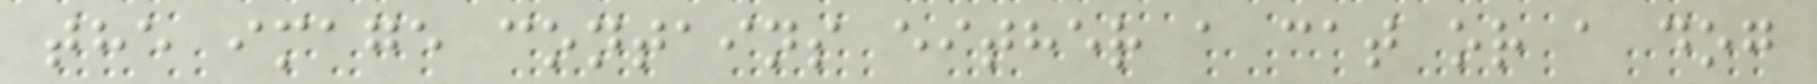the image contains either a cat or a dog
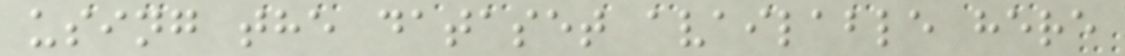using the dataset available here
